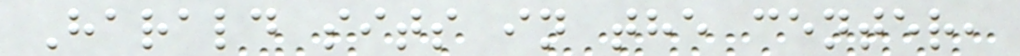Harald sits in the center,
